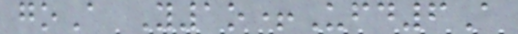goA Y1o+Ufd6A
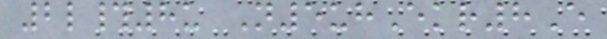2l#8u N5uhEkr8E
